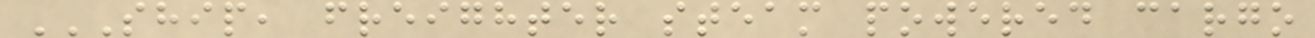SHIP, FREIGHTER STEAM POWERED CARGO
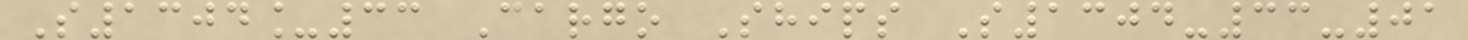S1304_33 Cargo Ships S1304-33-01
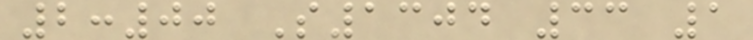2:00 S1304 33 1
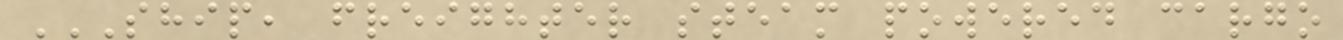SHIP, FREIGHTER STEAM POWERED CARGO
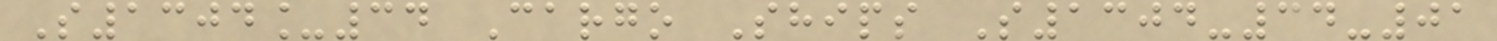S1304_34 Cargo Ships S1304-34-01
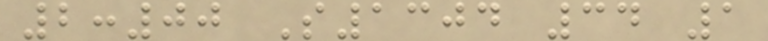2:00 S1304 34 1
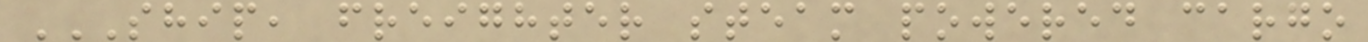SHIP, FREIGHTER STEAM POWERED CARGO
